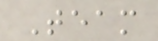Team
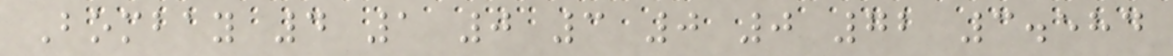Bombay 4 1 0 3 0 0 72 3.584
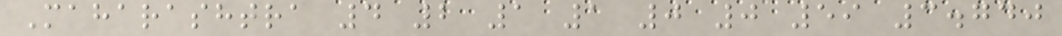Maharashtra 4 2 1 1 0 0 59 3.740
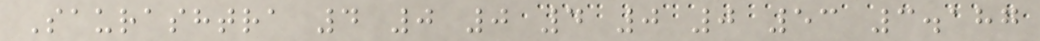Saurashtra 4 0 0 4 0 0 53 3.187
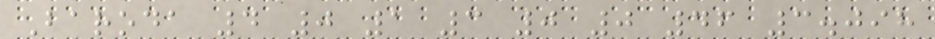Baroda 4 0 1 3 0 0 46 3.098
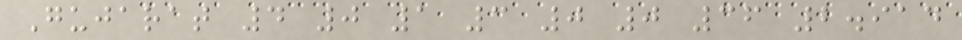Gujarat 4 0 1 3 0 0 36 2.914
